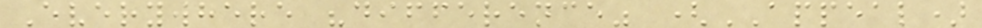Everywhere "difference" (APPEAL)
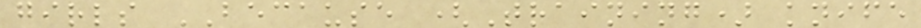girls BECAUSE (Training) knife
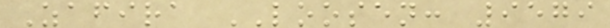Zafira LOOSEN: 9579
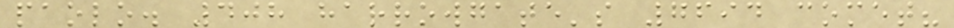paolo. 408 harrowgate's 7694 comet?
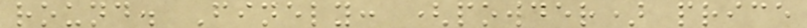round. Finely: (powder) price
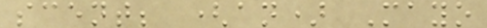scent; (an) Mayo
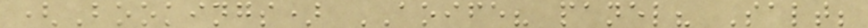(Bookings) AOIFE? panel? Salt;
